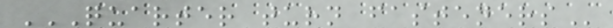QUARTER TURN FASTENERS
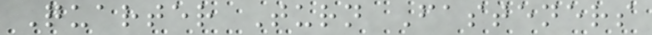Quarter Turn Fasteners
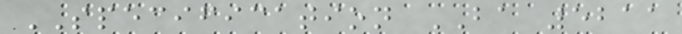SPECIFICATION BA 5211
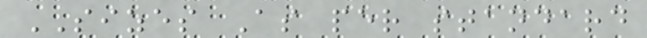SIZES As per standard
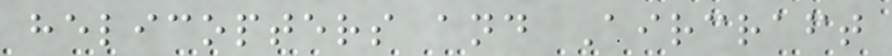helicopters and Aircraft
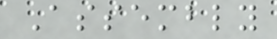Assembly
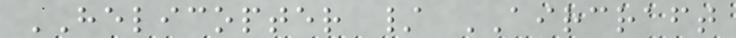HELICOPTER / AIRCRAFT
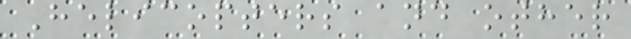Helicopters and other
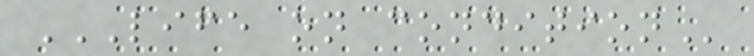LIFE ON CONDITION
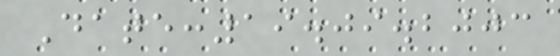Date:19.09.2003
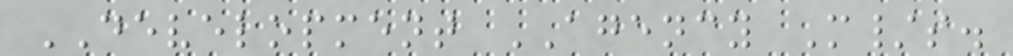DEVELOPMENT AGENCY M/s.
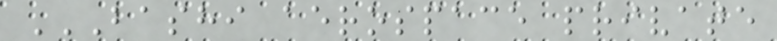BASHI AEROSPACE PRIVATE
